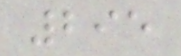295
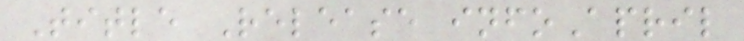Title Release infoApril
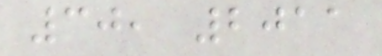30, 2011
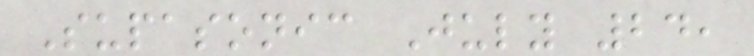Supasonic July 24,
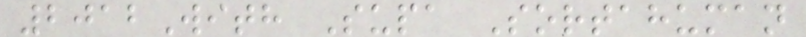2012With Supa Sortahuman
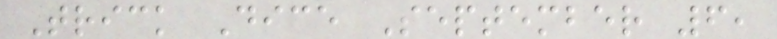Trick Dice September 6,
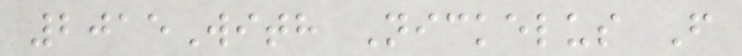2015With Nickelus F
